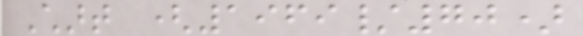Chart (1969/70)
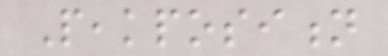Peakposition
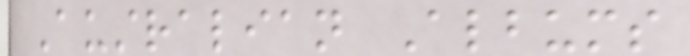Australian Albums
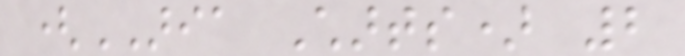(ARIA Charts) 2
